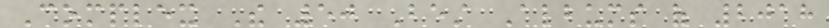Complex The 50 Best Albums of 2018
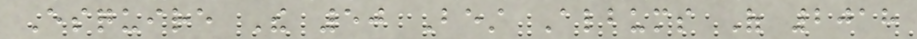Esquire The 50 Best Albums Of 2018
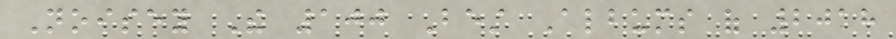Noisey The 100 Best Albums of 2018
